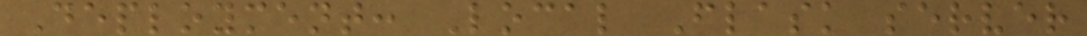Deployment: Local Flask server
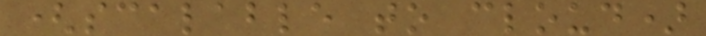(scalable to cloud)
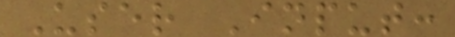User Input:
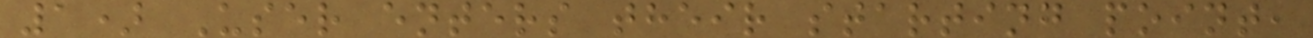1) User enters their starting point,
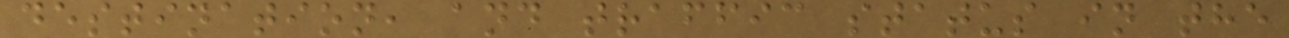destination, and traffic status in the
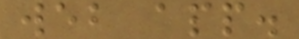web app.
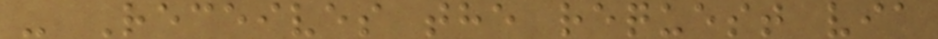- Receives the request via
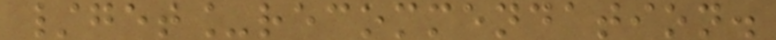/get_recommendation.
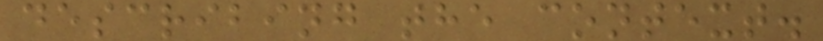describing the context.
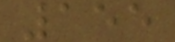155
